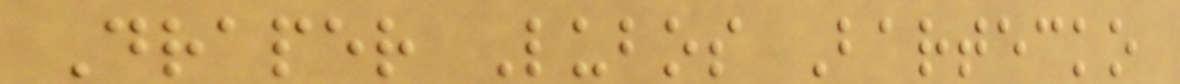Draper Lubos Bartecko
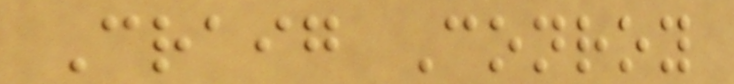Craig Conroy
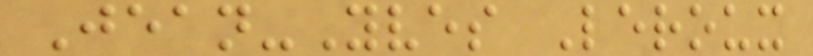Jean-Yves Leroux
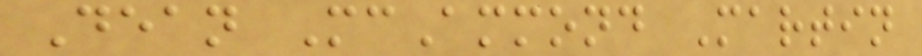Dean McAmmond Martin
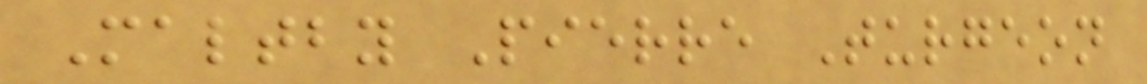Maltby Pierre Turgeon
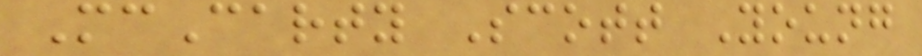McCarty Scott Young
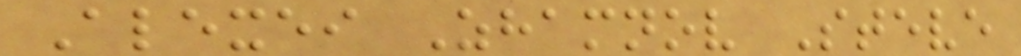Alexei Zhamnov Steve
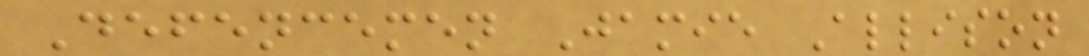Defencemen Jamie Allison
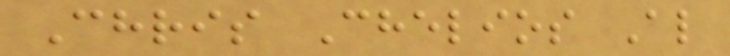Chris Chelios Al
